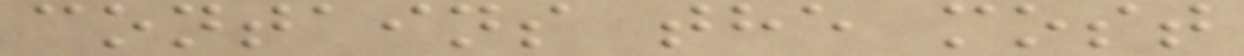contains the most
